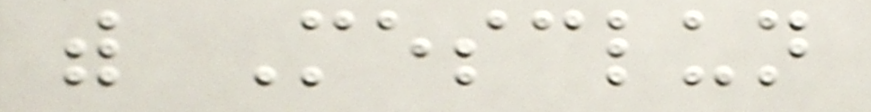with Mesclun
